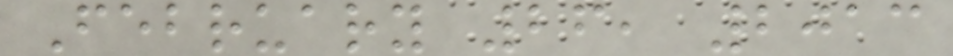February 26, 2013
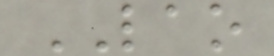LAO
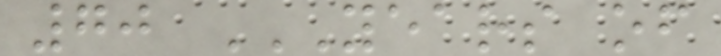70 YEARS OF
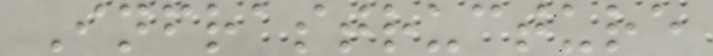Infrastructure
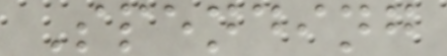Spending
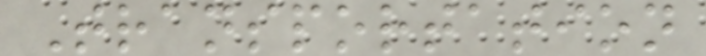Transportation
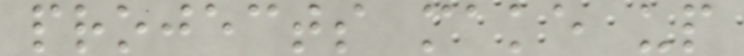projects make up
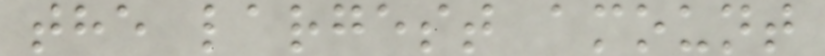the largest amount
